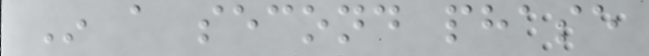In a second phase
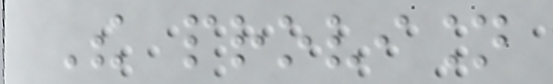The provision
